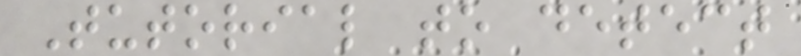Tutorial to detect
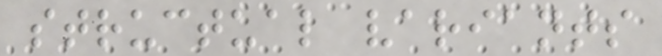structual variants
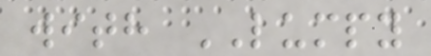with LUMPY
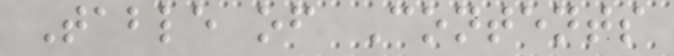Table of Contents
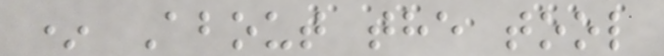* About the tool
